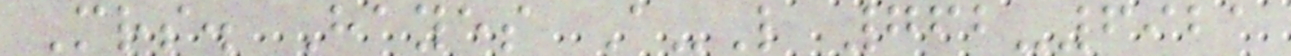Mrs. Hayes A-L 762-6921
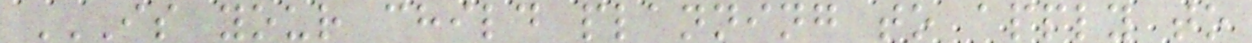IS YOUR CHILD PLANNING TO APPLY TO
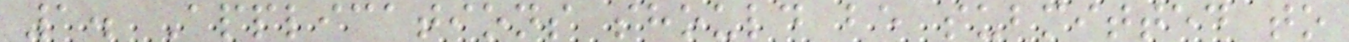1. Applications should be submitted to
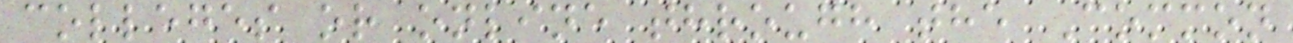colleges or online through the Common
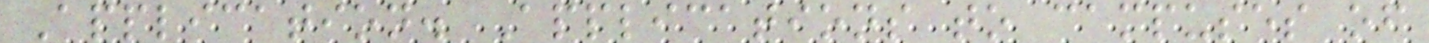Application. Applications to campuses of
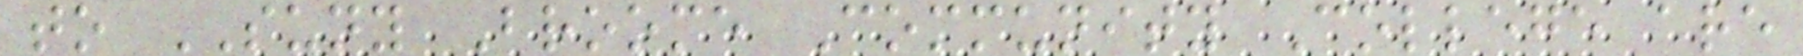to SUNY Broome Community College are
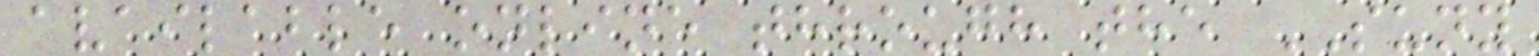available online through the SUNY
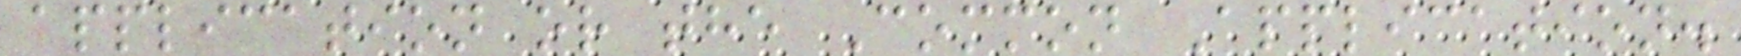application or the Common Application.
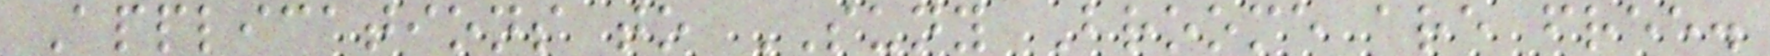Applications to SUNY Broome are free.
